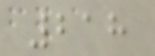218
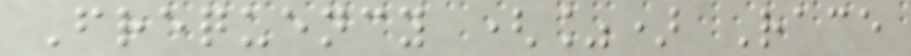Frequency (%) Race
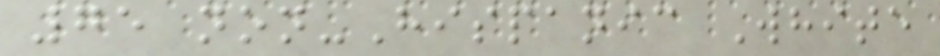75 non-Hispanic White
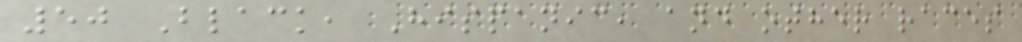50 Black, Hispanic, and other races
